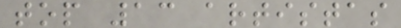top 13 artistas
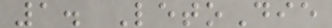1. LetoDie
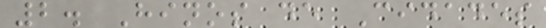2. Hinos de Cidades
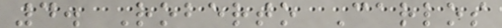4. Roberto Carlos
